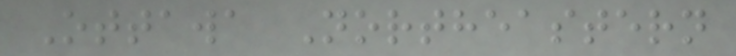Ottawa Northeastern
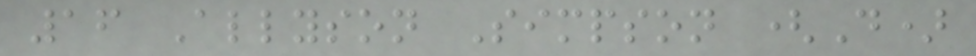16 Allyson Simpson (D)
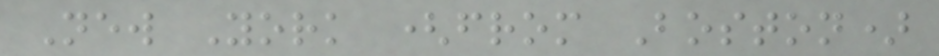New York (from Boston)
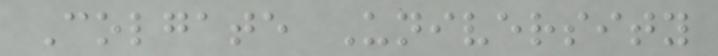Colgate University
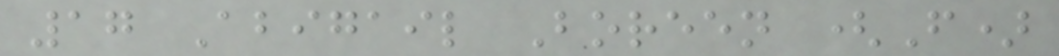17 Abigail Boreen (F)
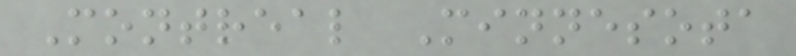Montreal Minnesota
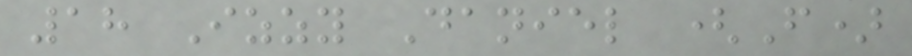18 Izzy Daniel (F)
